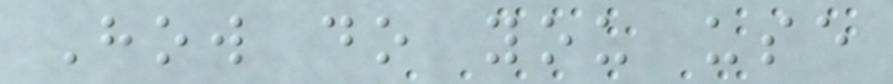How do you use
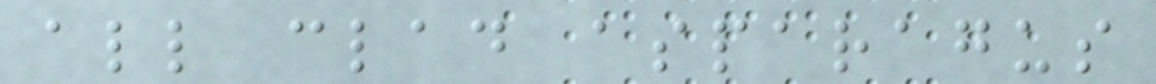all clad asparagus
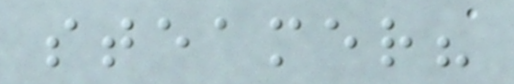steamer?
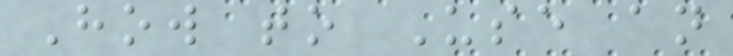How to Use an
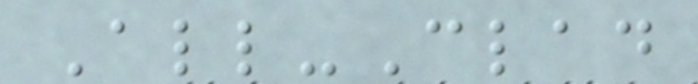All-Clad
